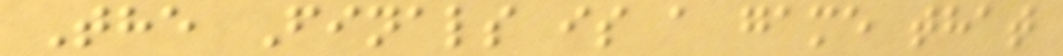The Finals is a game that
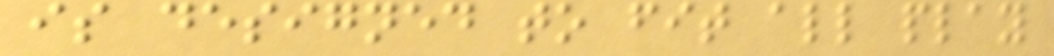is designed to fit all play
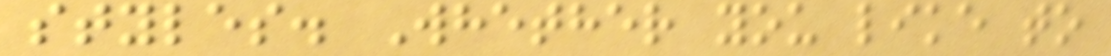styles. Whether you like to
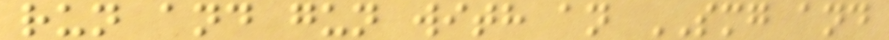run and gun with an SMG and
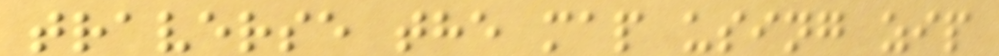traverse the map using zip
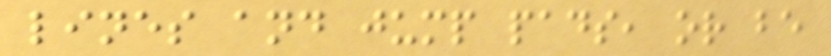lines and jump pads, or be
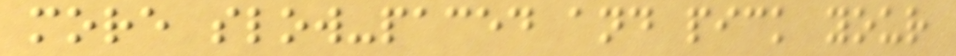more slow-paced and pick your
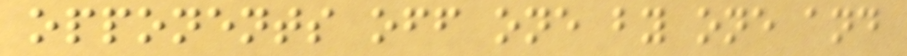opponents off one by one and
